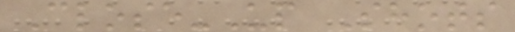Close-Up Shots
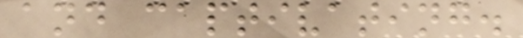and captivating.
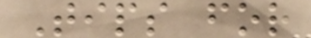Tips for
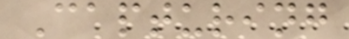Capturing
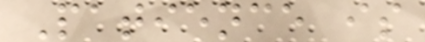Patience is
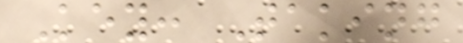Key: Taking
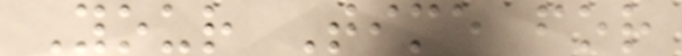Your Time for
